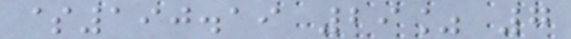$190.19 29% 7
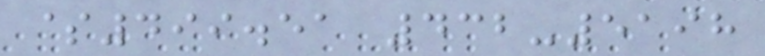$499.51 432-5198
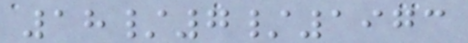18/7/1973
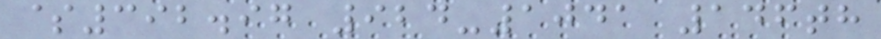$392.97 924-1041 146th
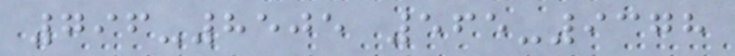796-8505 565-9378
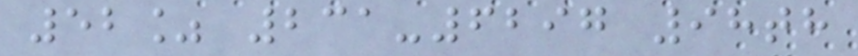52% 231-6297 98th
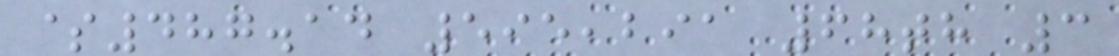$487.14 595,291 68th 3
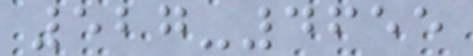527-4655
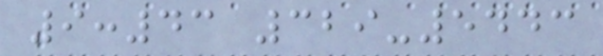9:43 329-5443
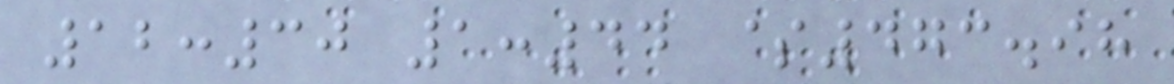12:30 1:44 $473.98
